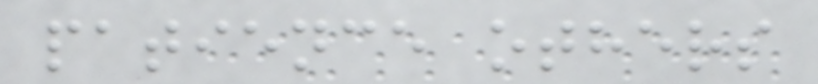patience others
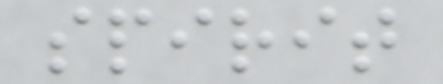spirit
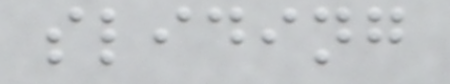sliding
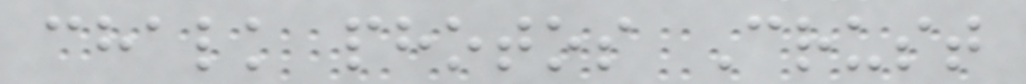chalk photos Crust
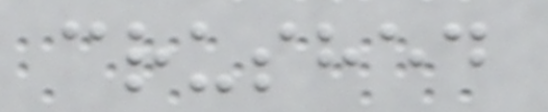crushed
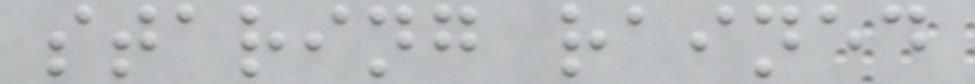staring rained
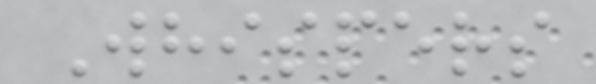Whispers
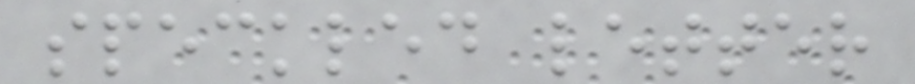speckled letter
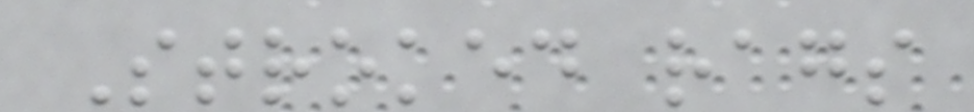Stroked rags
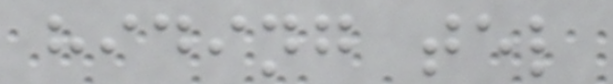hiding tel
